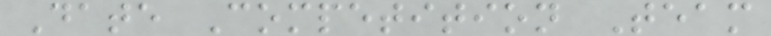Date Competition Team
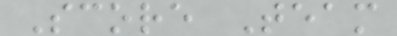Score Team
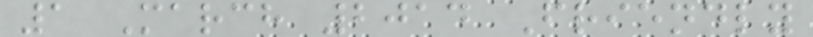1 March 2014 Friendly
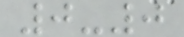0-0
